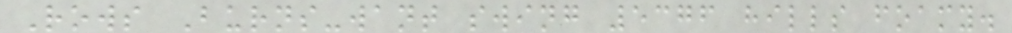Rows Burns-want swing 5376 hills foamy.
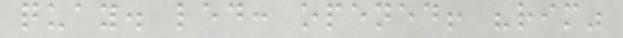quay. led: opened! "rim"
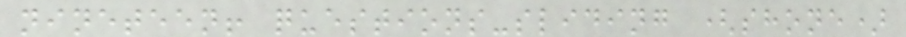nineteen! questions-sliding (shone)
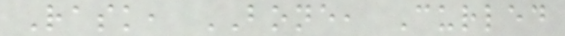Rask, BONE, Curled
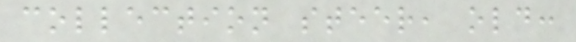collection steer, old:
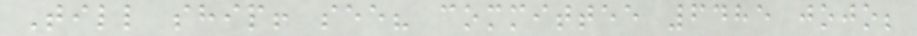Till ship! see? committee 6485 jojo;
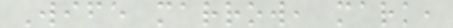Wife marrow, mark,
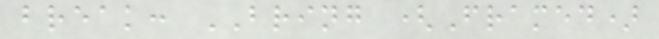break: BRING (Framed)
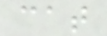cat
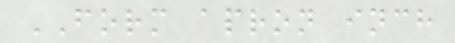FORM apron inch
